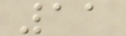11
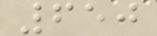650
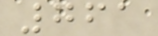761
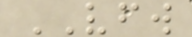VFW
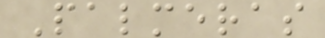Palmeras
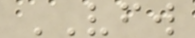VFW
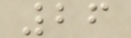26
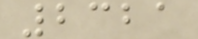2321
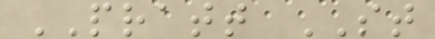PRATT ST
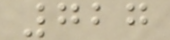727
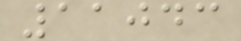11043
